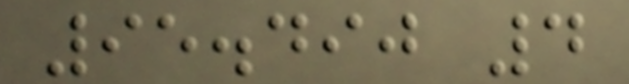95.490 4
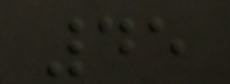45
